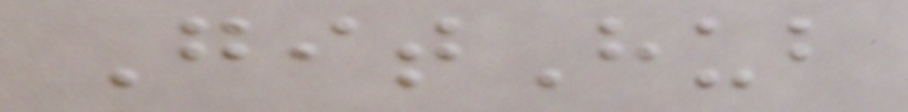GitHub
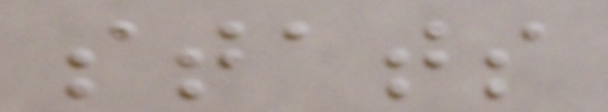stats
